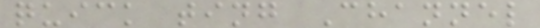quick ting Channel
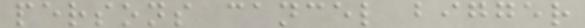persons cancel bigger
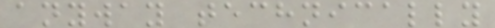anyway technically
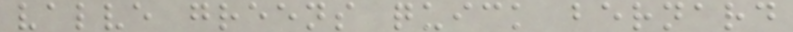valve greens quick bernard
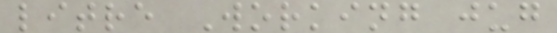litre Working jug
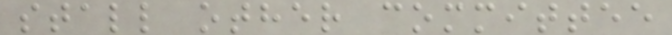stall other committee
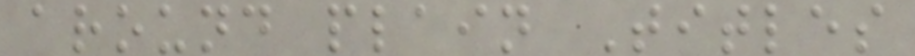around plain Titles
